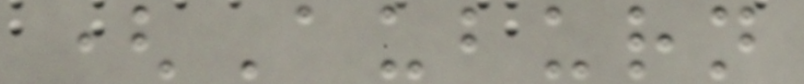(Auburn
